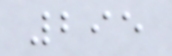295
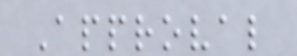Approval
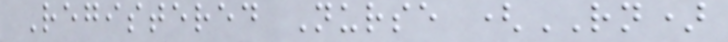Registered Nurse (RN)
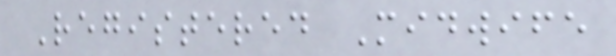Registered Midwife
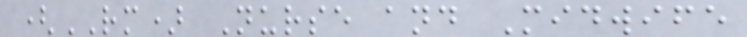(RM) Nurse and Midwife
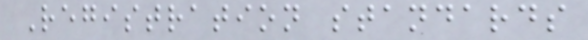Registration standards
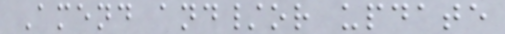Amend and/or update
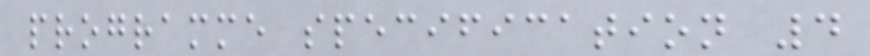programme specification 4
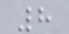8
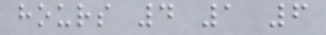hours 4 1 6
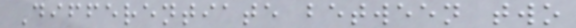Differentiate between two
